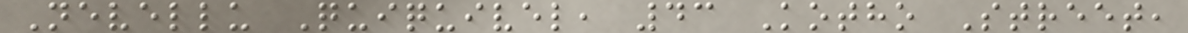Nevellu Quiquivel, 43 Kotho Street,
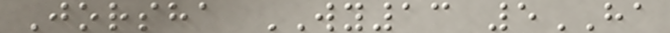Jorsha WY13 5HA
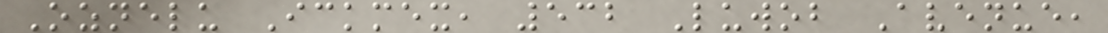Oznelu Ickmex, 532 Luwob Avenue,
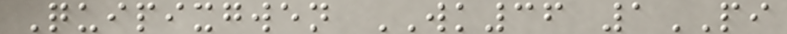Quipixgwen WK36 1PI
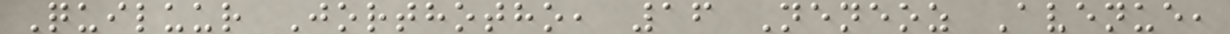Quiluur Jorthotho, 16 Neneoz Avenue,
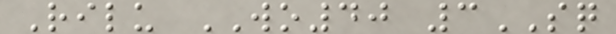Rilu WO40 3SQ
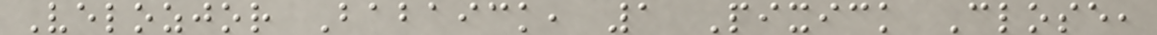Velozjor Babaick, 1 Pixick Close,
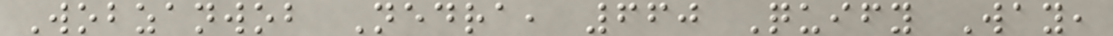Wobzanwob Nedra, 660 Quify Way,
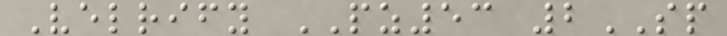Velrify PZ53 2SP
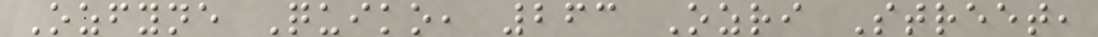Ozfyne Quiko, 263 Ozri Street,
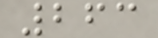263
